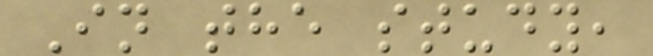In the study,
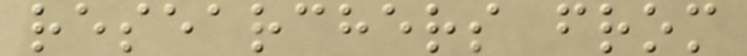researchers from
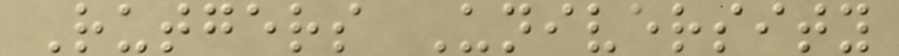Rutgers University
